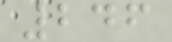246
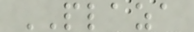PLAZA
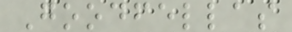Goodfellas
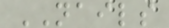NAILS
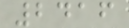2416
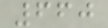660
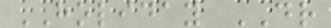HOLIDAY DR
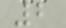2
